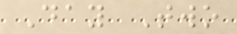Day Two
